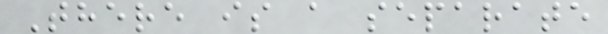There is a separate
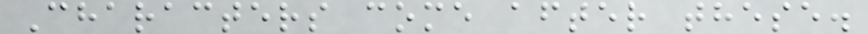Characters come after these.
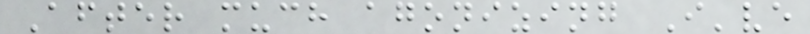After much agonizing I've
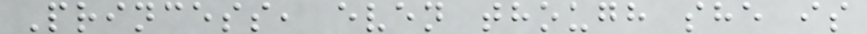Princess, even though she is
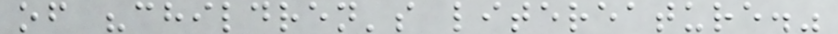of "children's litereature."
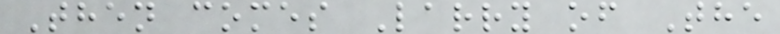Then comes Larry of The
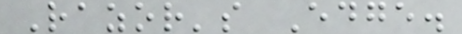Razor's Edge.
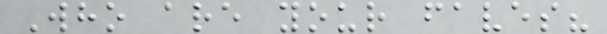Who are your faves?
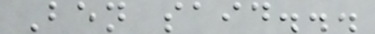Ben said...
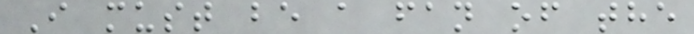I must be a fan of the
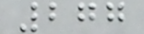277
